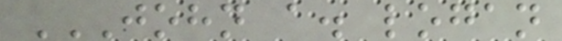JOHN A. LOGAN
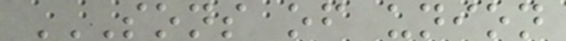SONS OF UNION
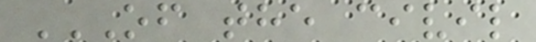OF THE CIVIL
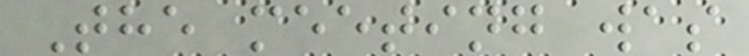The meeting was
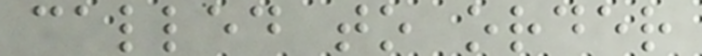called to order
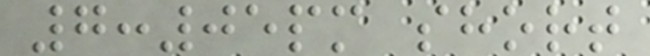7:05pm short
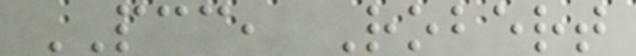PCC, Robert
